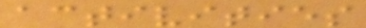activities
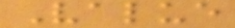Value
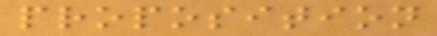proposition
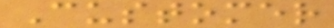Customer
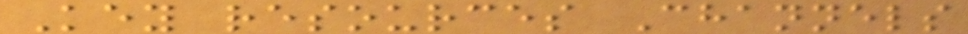Key resources Channels
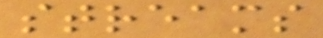streams
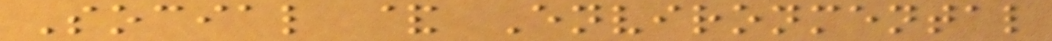Social & Environmental
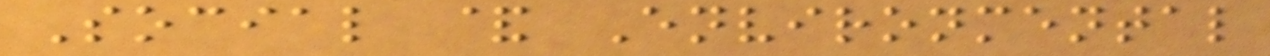Social & Environmental
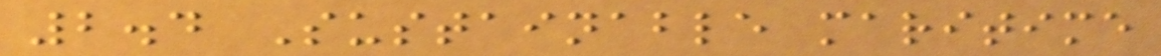2.4 Sustainable maritime
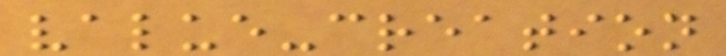value-creation
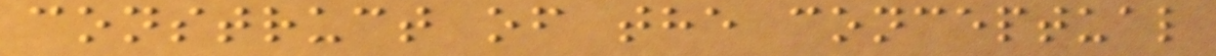construct of the conceptual
